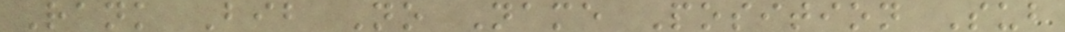Rank Bib No Name Position Sub
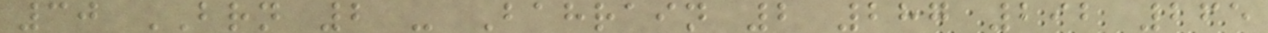30 BRN 2 - Bahrain 2 287 292 265
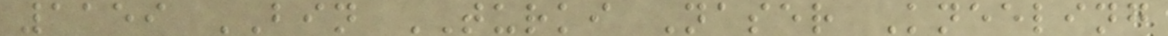1159 BIN TURKI Naser Kneeling
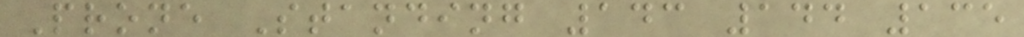Prone Standing 143 144 135
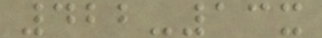422-13x
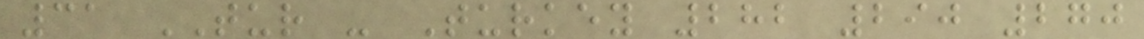31 TUR - Turkey 282 290 270
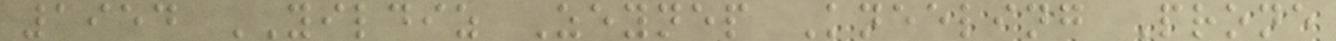1954 YILDIZ Zeynep Kneeling Prone
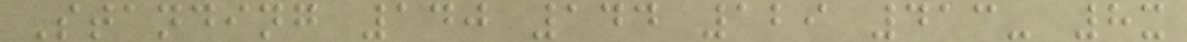Standing 140 144 129 413- 8x
